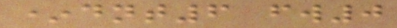*dnt6 fw0
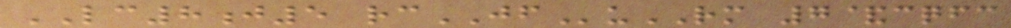LC8j5 rcJFuRM 7&cqfc
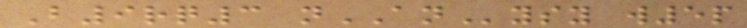B9rq3 nANysy w5p
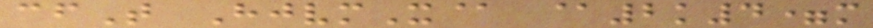cfT HjvmX@ @2k4=m
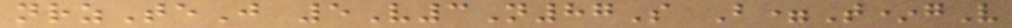nrzTeJ 5V3N87S B=T*gV
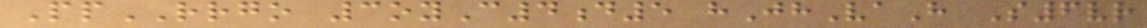PpRRGO 3oyC4d5 hJhVaH S6vr
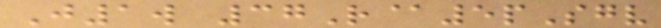J1w 37R@5pSgv
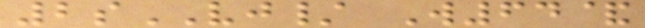2sVJ/ W64&
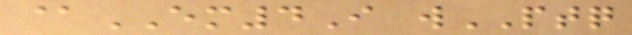@EM4I wPTQ
